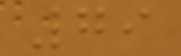79
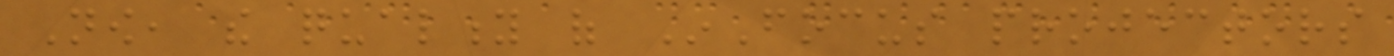Now, the quality of InFocus projectors
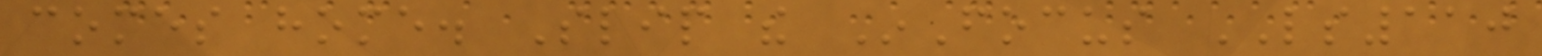comes home. Slip the InFocus LS110
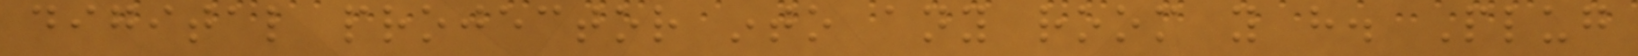digital projector into any room you have. Plug
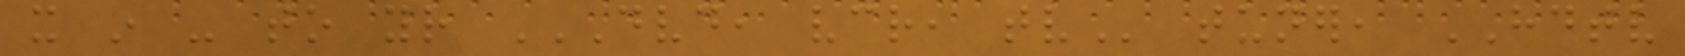it in - to your DVD, VCR, TV tuner, HDTV
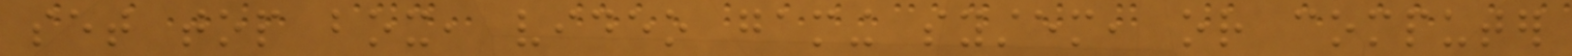set top box, video gaming system, or computer
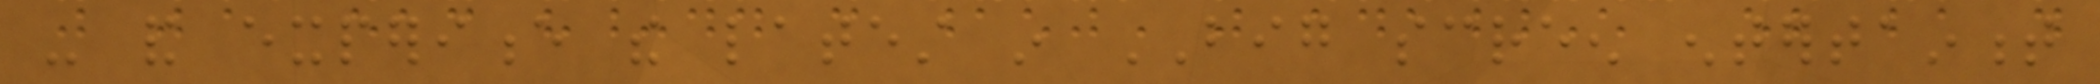- and experience the latest in BIG screen entertainment
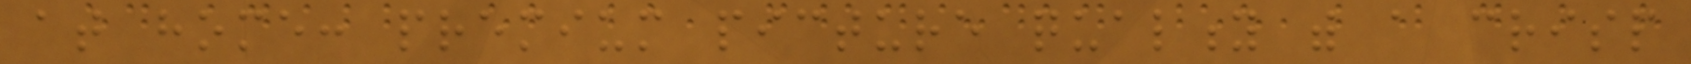at home: premium picture quality with a crisp
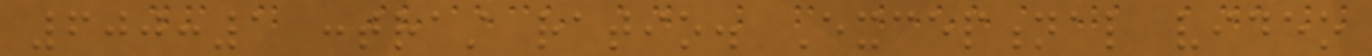600:1 contrast ratio. Exceptional video
